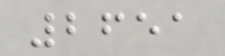2651
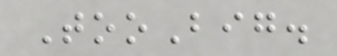TooBig.
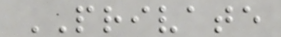PRIVATE
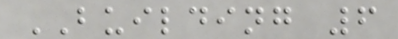BUILDING 6
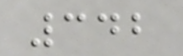342
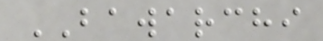BAWARCHI
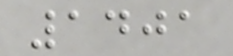1401
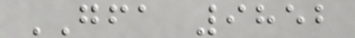GFA 9852
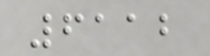6112
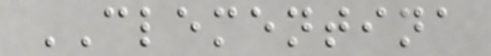CLEMENTINA
